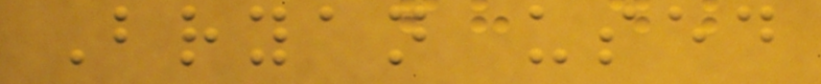Bryan used
